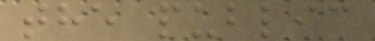the public
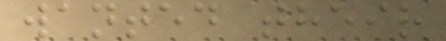wanted their
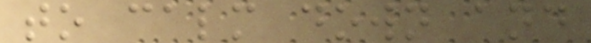to calm down and
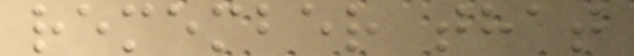remember that
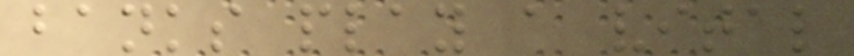banks play a vital
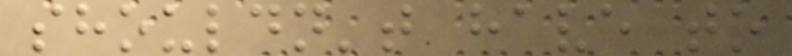shouldn't have to
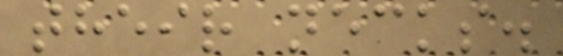their necks.
